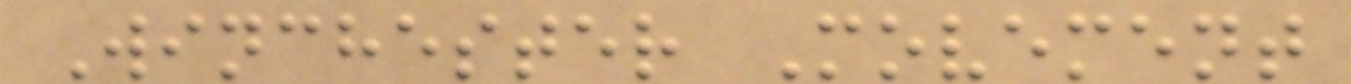Winchester Movement
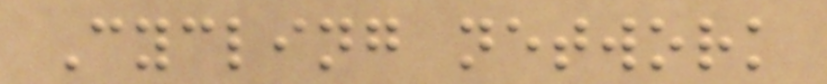Cycling network
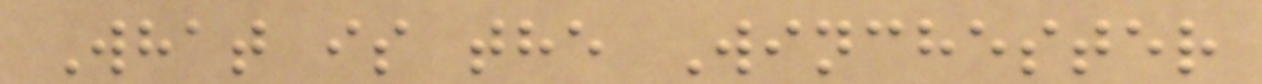What is the Winchester
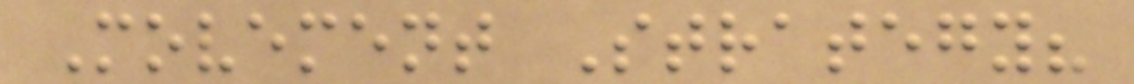Movement Strategy?
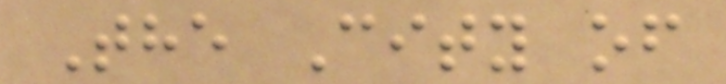The City of
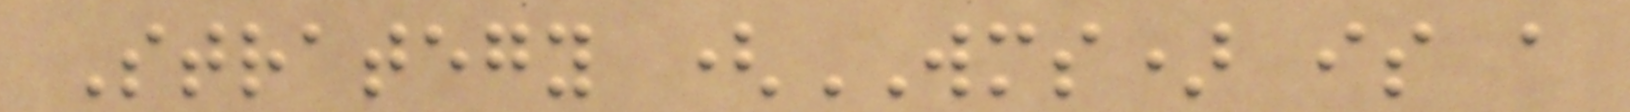Strategy (WMS) is a
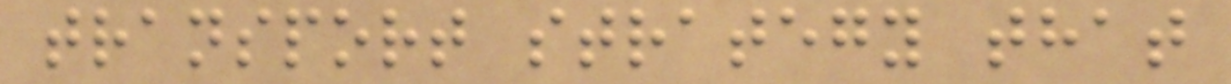transport strategy that
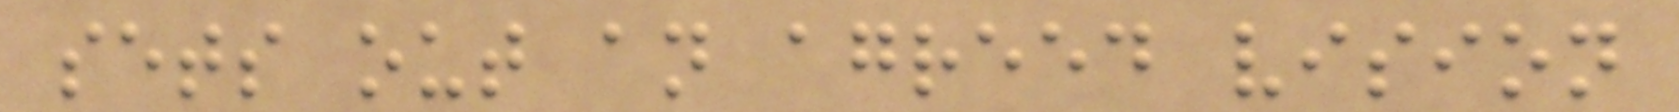sets out an agreed vision
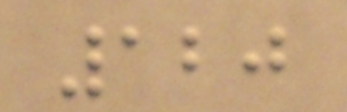120
